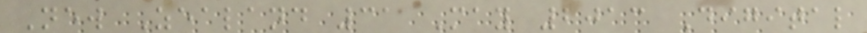New Zealand 31 May 2013 Digital
